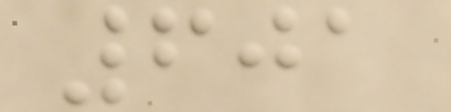601
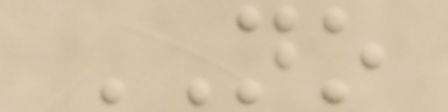NO
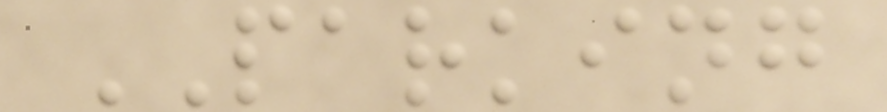PARKING
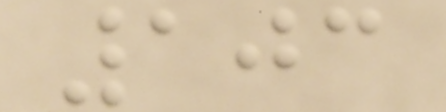103
